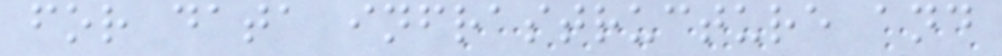for data infrastructure and
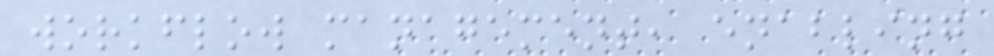workflow management, enabling
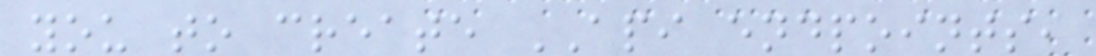you to create API endpoints,
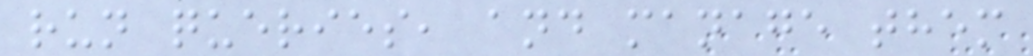run queries, and manage them
